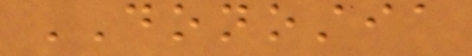DONOSTIA
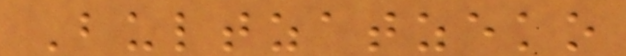Bultzatzeko
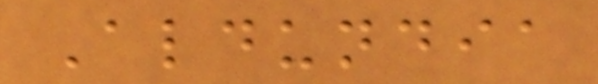Aldundia
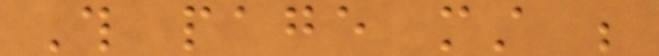This page must be
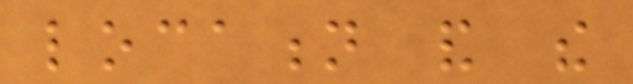location and the
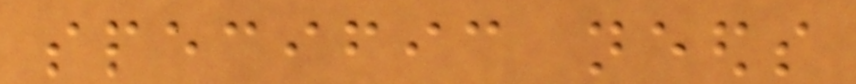specific needs
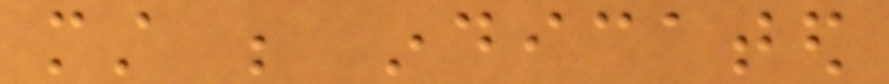must be indicated
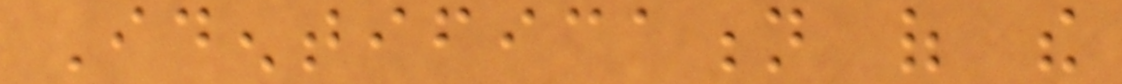Identification of the
